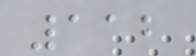112
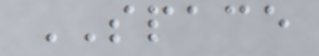SPACE
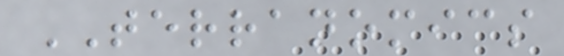TERRANOMICS
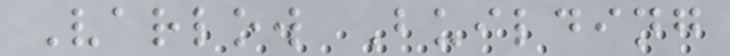Varlow Building
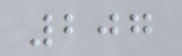207
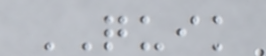QUIK
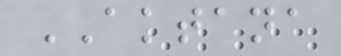AKTANA
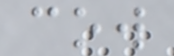cow
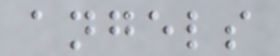angels
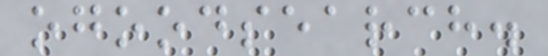ogoodsearch.
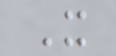X
